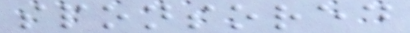sponsored
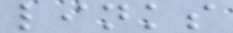links
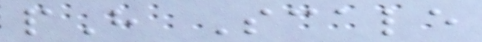pH Scale
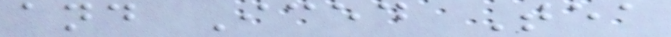and Iced Tea
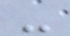-
